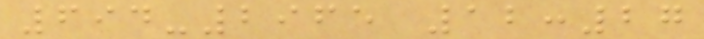694-2965 12:27
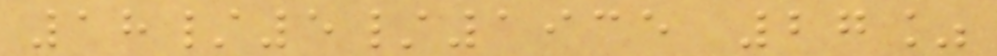18/5/1935 27%
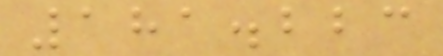181.223
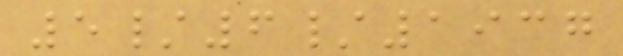5/6/1937
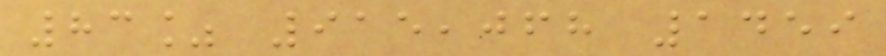83% 915,068 1459
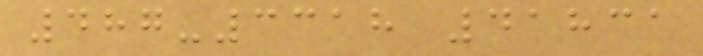487-3318 41831
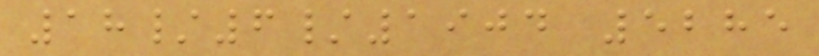18/6/1904 5285
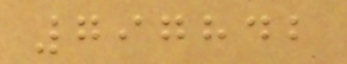797842
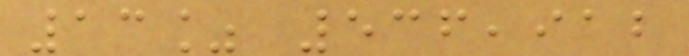13% 536,912
